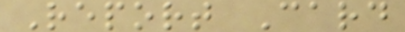Report Card
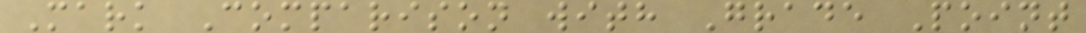Mark Comparison with Grade Point
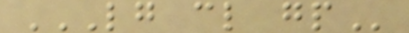LG CL GP
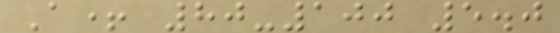A+ 80-100 5.0
